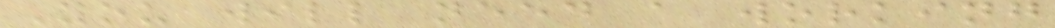You will need a working
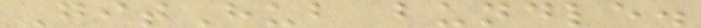GitHub bundle.
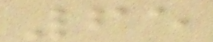65
